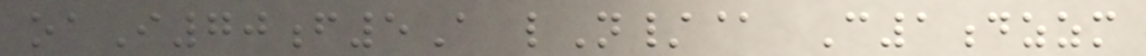oaI70f5A lN/@ C1dzzm
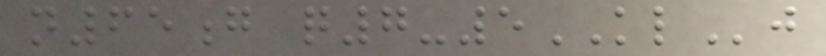n65g q7-5KLj
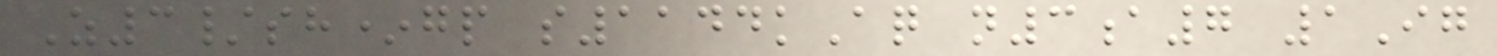Z3/sh*gp s1144kAq n3a7 1Ig
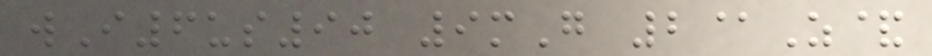wI6us90 9mG 2@Z&
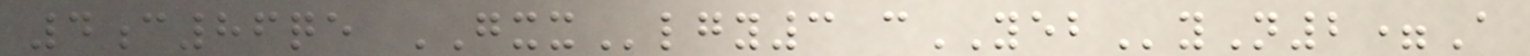4c86qe GXXlgy3 cYEByN2=A
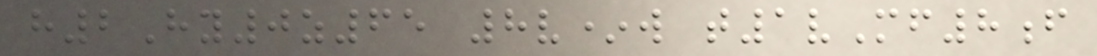h2Hy0z65 8v*w t1vMf8f
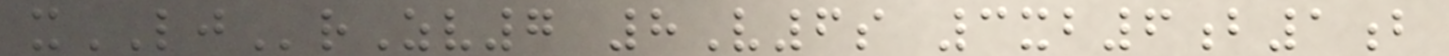xLJrZv7 8V6s 3xb6b1b
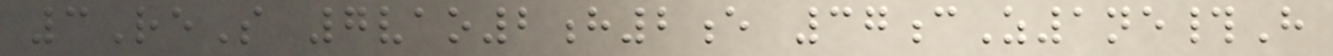3ReS 7vao2h2e 37cZ1ne#H
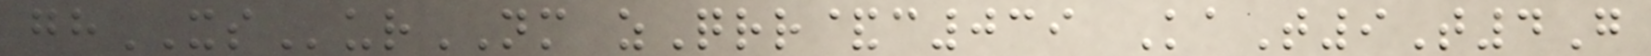ghXSurNM zQrr&c039 KaT9T4G
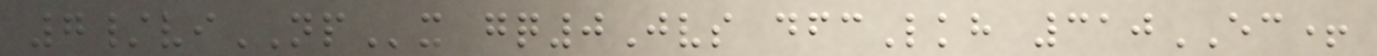7/viNPx gq0Jvs dfcLkh 310EC+
